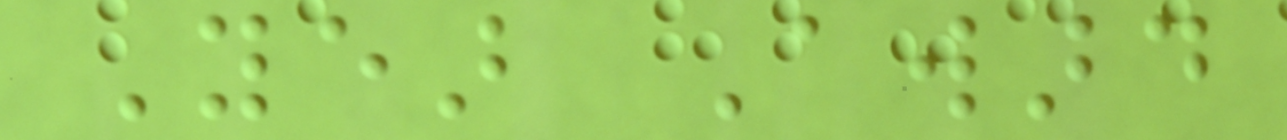Year Award
